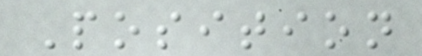Position
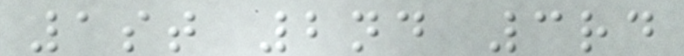1st 2nd 3rd
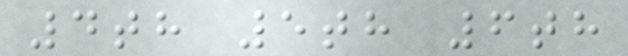4th 5th 6th
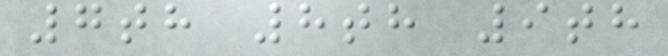7th 8th 9th
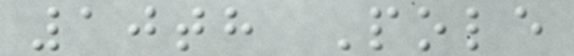10th Pole
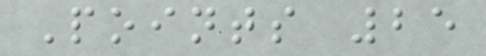Points 25
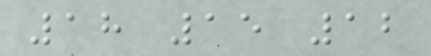18 15 12
